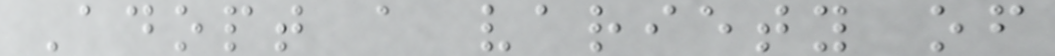Adopt a variety of
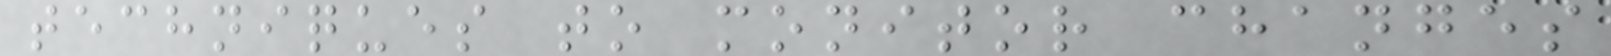techniques to monitor changes
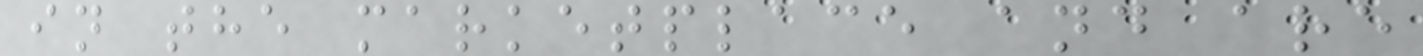in the marketplace and are
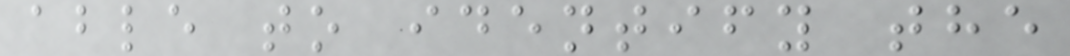able to identify the
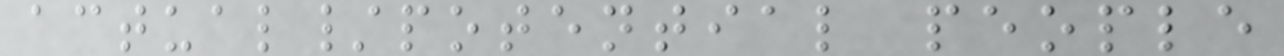actual/potential people
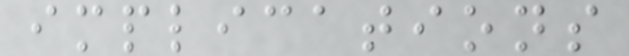implications
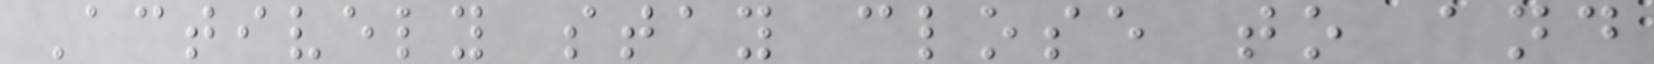Actively stay close to and
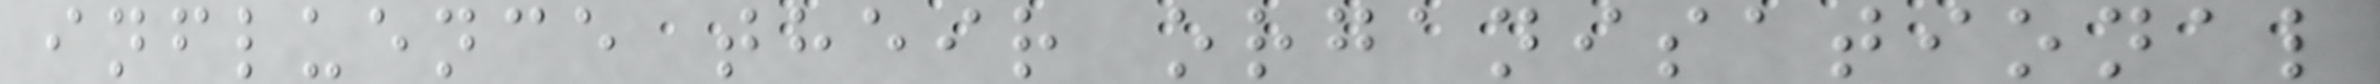influence their organisational
